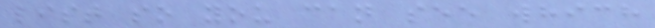list so you can see which
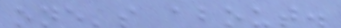one's about.
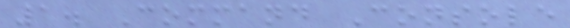1. Command Console
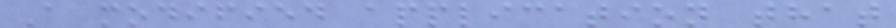A modified application that
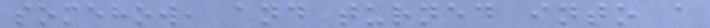somehow, and turned into a
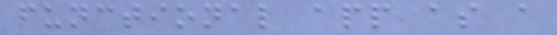functional app as a
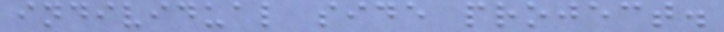individual side project.
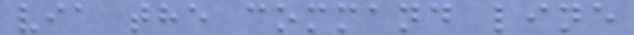via the command line
